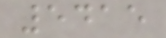5415
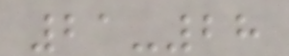21-28
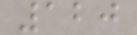120
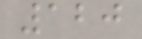120
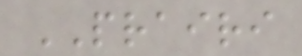PRAIRI
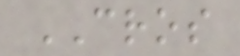CROS
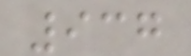937
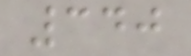340
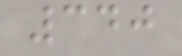340
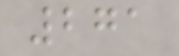271
